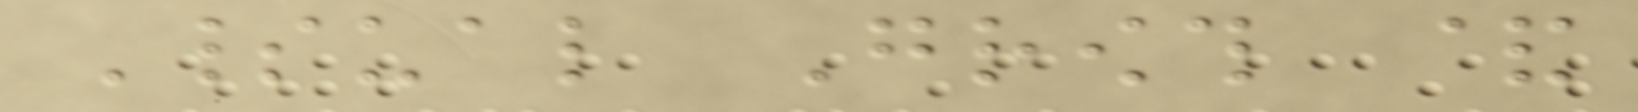Spiritual Growth &
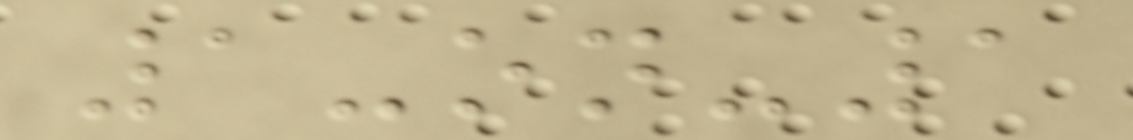1-on-1
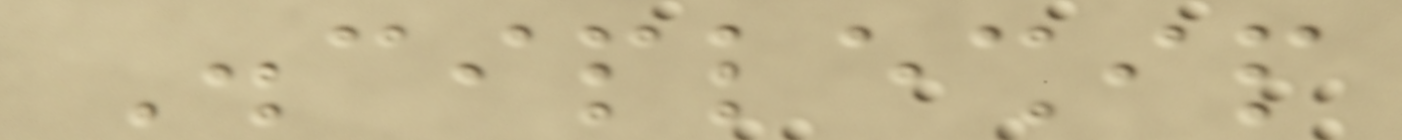Discipleship
